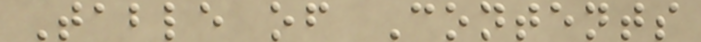Table of Contents
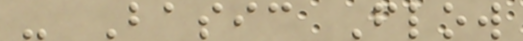- Basic Flow
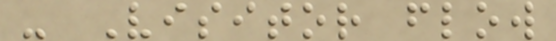- Visitor flow
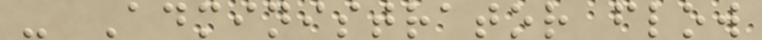- Administrator flow
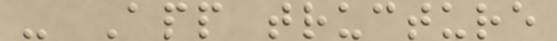- App tructure
